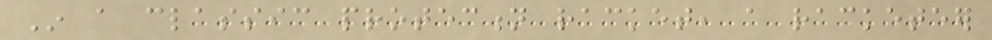In a classic protection racket, a racketeer
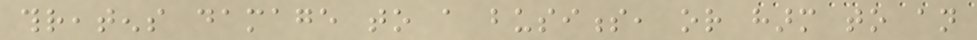threatens damage to a business, or harm to an
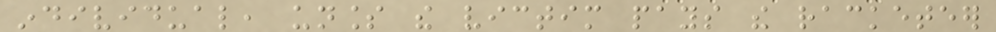individual, unless the victim pays the racketeer
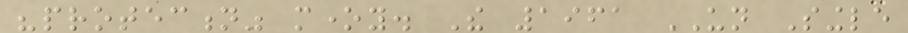"protection" money. The 1961 UN Single
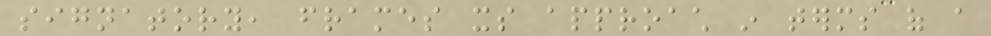signatory, frames its approach in terms of a
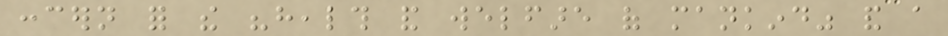concern for the "health and welfare of mankind" and a
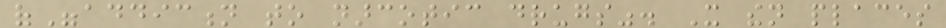of"addiction to narcotic drugs". It then places
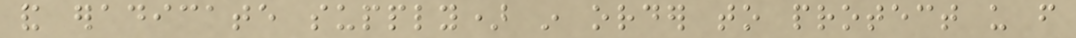and eradicate supply) in order to protect us from
